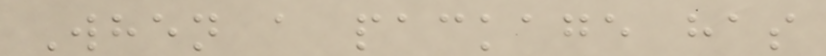When a package has
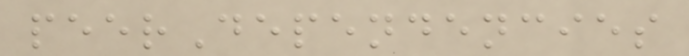peerDependencies
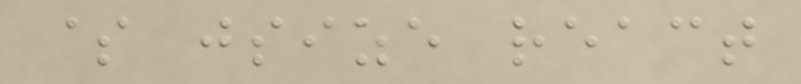$ jsize react
